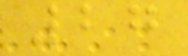27
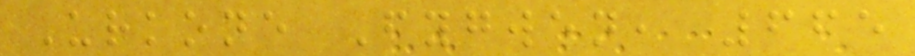Urkone Fygwen, 665
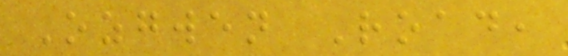Ozgwen Road,
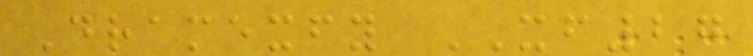Dramexfy XF27
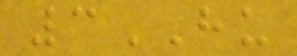3HU
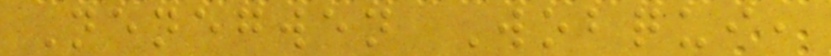Nenegwen Wobqui,
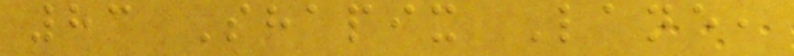83 Shapix Lane,
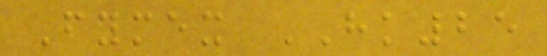Fymex HK25
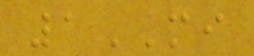1MI
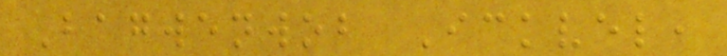Bagwenwob Ickvel,
